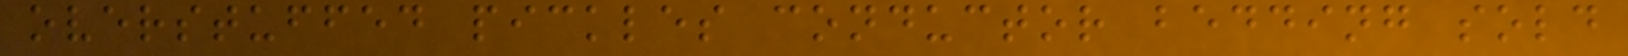overstuffed pickles conductor bedding sold
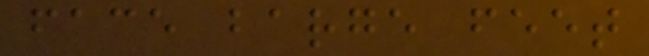face barge feet
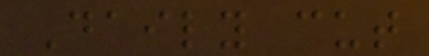Daily cut
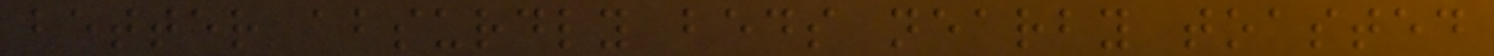better absurdly beds nearby toasted
